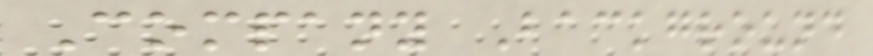Company Background
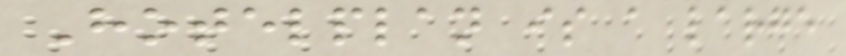Hotelplan is a large
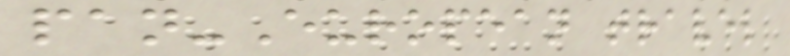pan-European travel
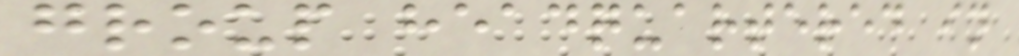group headquartered in
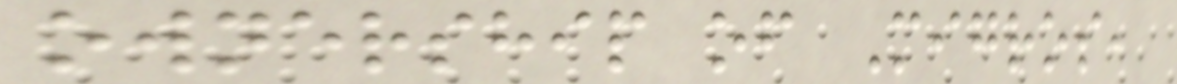ownership of Migros,
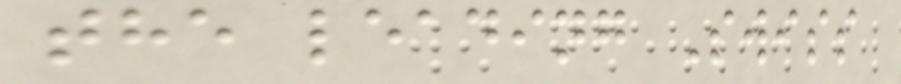the leading Swiss
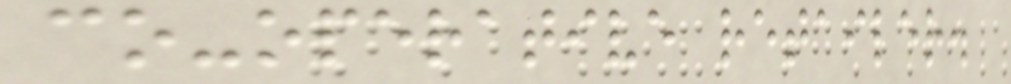co-operative retailer.
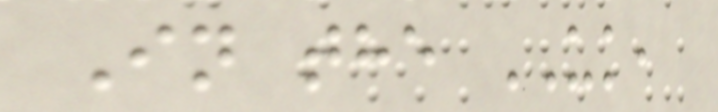In the UK,
